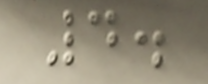4.
